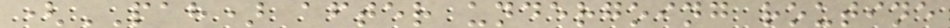(PAH) after undergoing routine
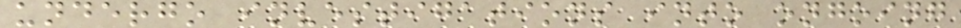undergo investigations into ongoing
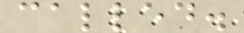called.
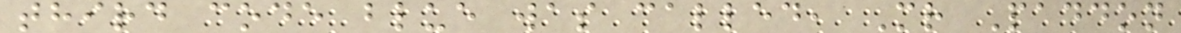third code blue was called, Mr Paddon
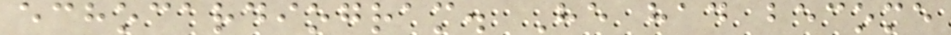echocardiogram. He had become
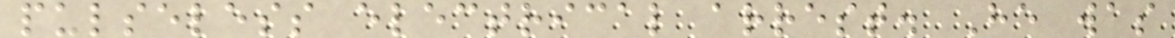pulseless electrical arrest. He was
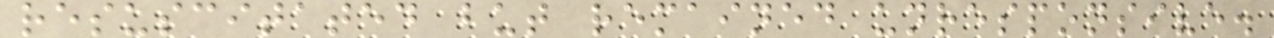resuscitated but remained unresponsive.
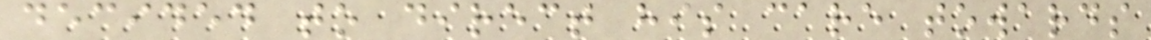decided to direct his care towards
